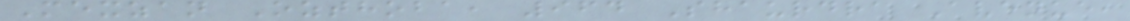Mexzan Ozthoba, 964 Shaurdra Avenue,
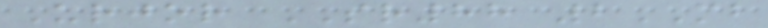Urjor SR88 2MB
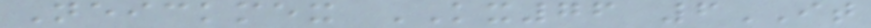Neickmex KX76 6IT
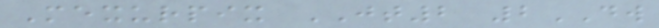Mexurpix JT2 2DW
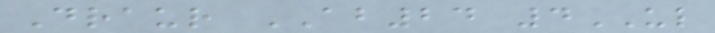Draur AB24 4UL
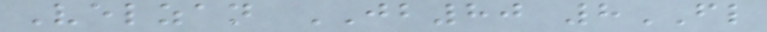Velzan JB80 8FL
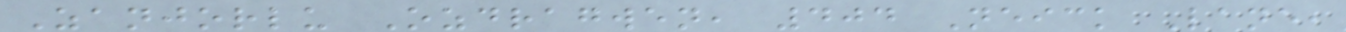Zanjorlu Ozdragwen, 404 Neick Lane,
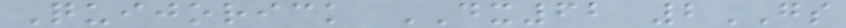Quijorick DX62 2GS
